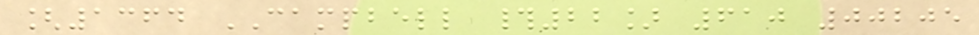[1364 CAMPBELL #22] 610 00205
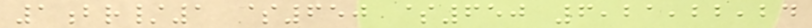1br/1 $650 $650 6,21,22,24
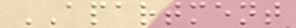APARTMENT
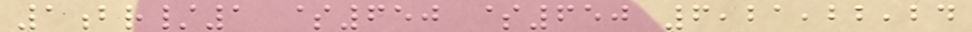1br/1 $650 $650 6,21,22,24
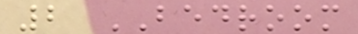2 BEDROOM
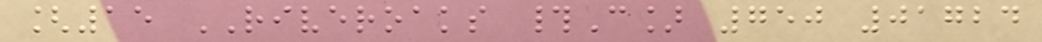[15 RIVEROAKS #C] 750 01724
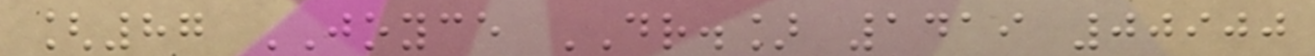[87 JOYCE DR.] 1419 00900
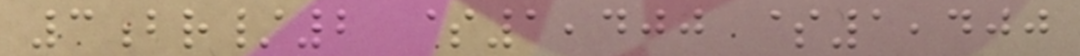3br/2 $1,400 $1,400
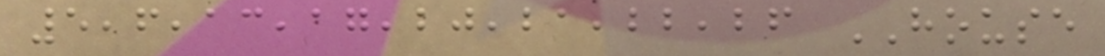5,6,13,17,20,21,22,26 HOUSE
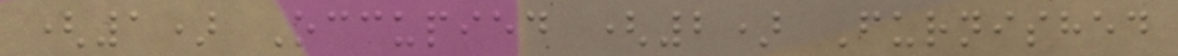(1) Occupied (2) Furnished
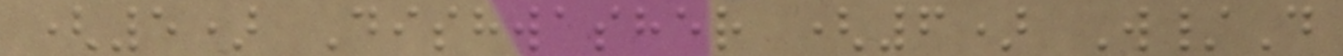(5) Dishwasher (6) W/D
